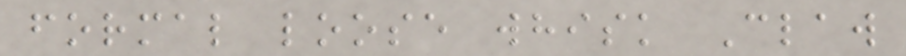formal loose whisk Claw
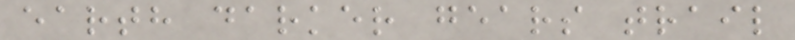earth darker gears trail
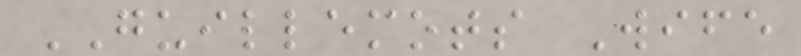GUILLEMOTS Wife
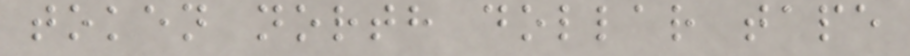token north dollar tape
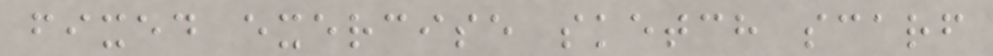fixed exercise sketch scarf
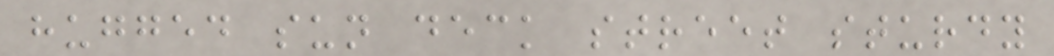hugged sun deck street sturdy
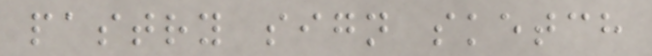pastry sign sketch
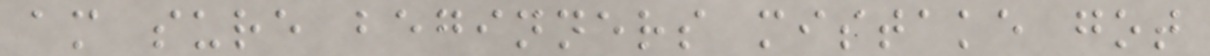am sure beginners mistake got
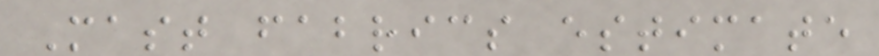Mast fabrics estimate
